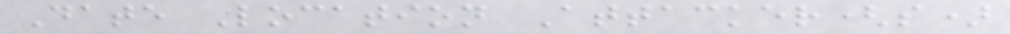Date Location Attacker(s)
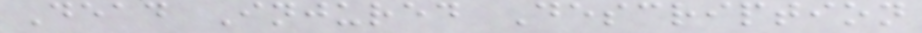Dead Injured Description
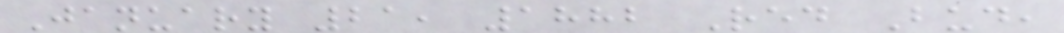January 21, 1882 Red Bud,
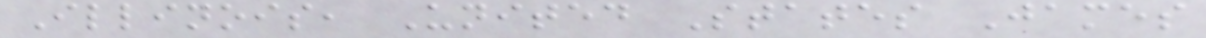Illinois, United States James
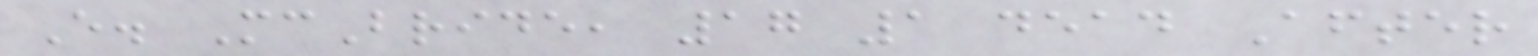E. McBride, 17 1 dead After
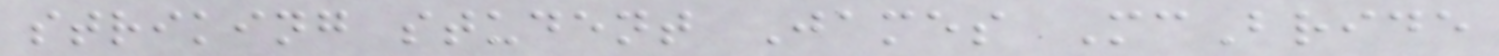striking student James McBride
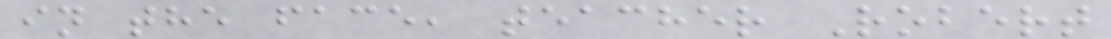in the face, teacher Robert
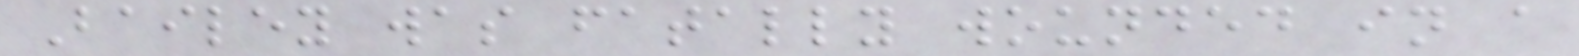Bailey was fatally wounded in a
